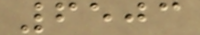6503
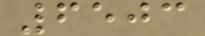6503
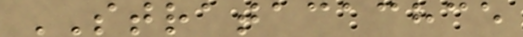STRATACACHCE
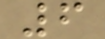6
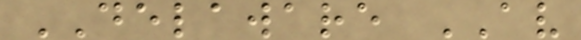DELAWARE AV
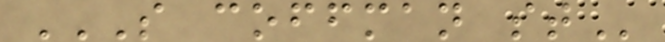S COFFMAN ST
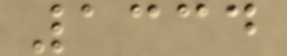1334
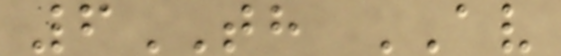6TH AV
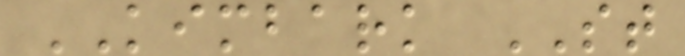KIMBARK ST
